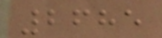2685
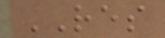RES
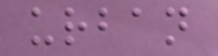urban
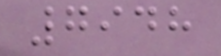7948
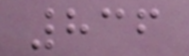836
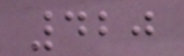420
